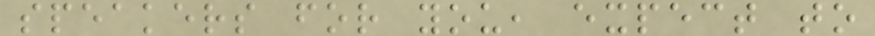speakers for you, expect to
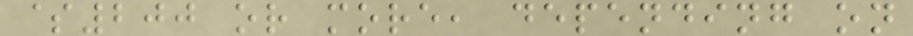$200 or more, depending on
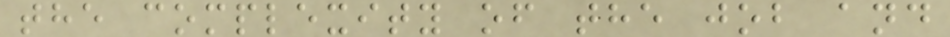the complexity of the job and
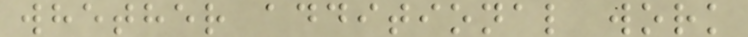whether additional work
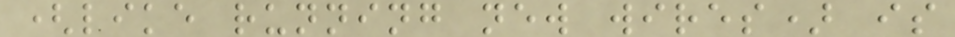(like running new wires) is
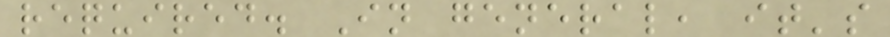required. In general, it's
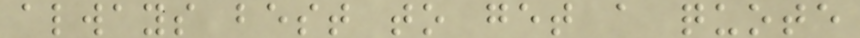always best to get a quote
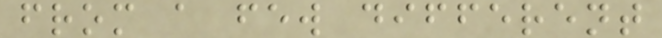from a few different
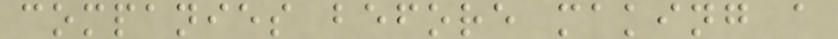companies before making a
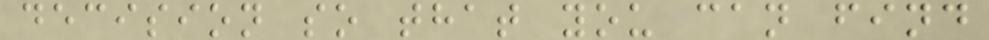decision so that you can find
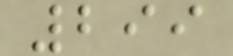299
